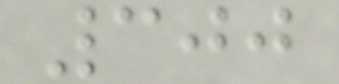300
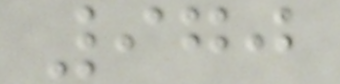970
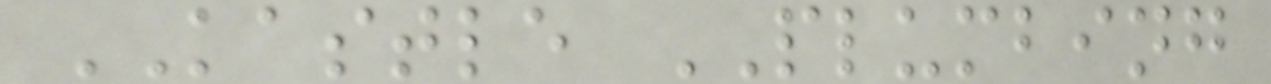KASTLE PLUMBING
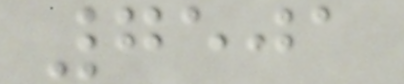7501
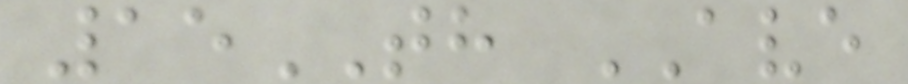15TH AVE
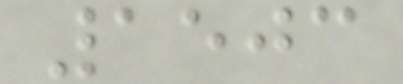1503
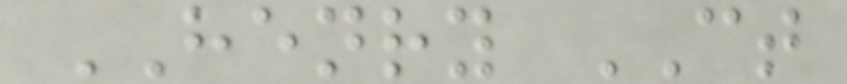HENRY CT
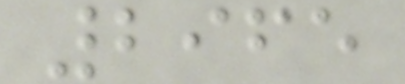2965
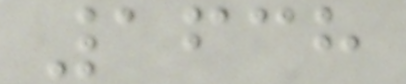1638
